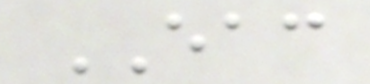EAC
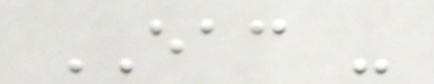EAC -
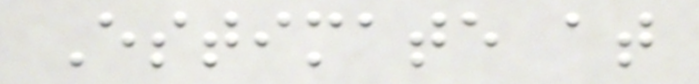Estimate at
